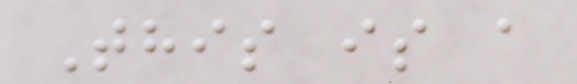This is a
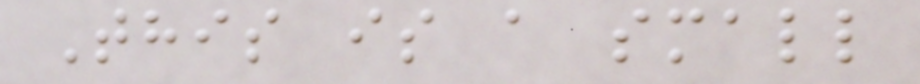This is a small
